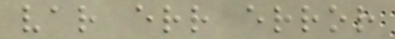var err error
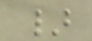}
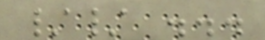// ...
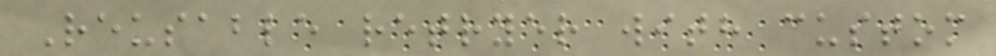Reusable retryer with custom
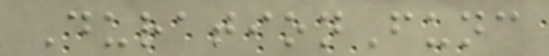DurationFunc
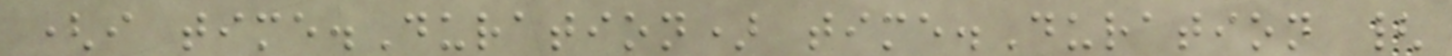(i time.Duration) time.Duration {
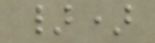})
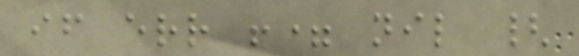if err != nil {
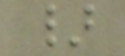}
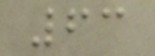63
